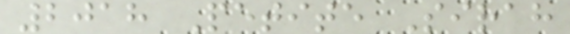2018 Petite Sirah
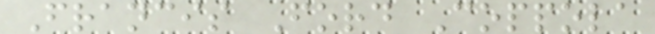Francis Ford Coppola
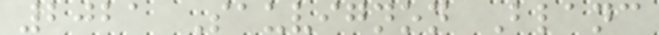2021 Sauvignon Blanc
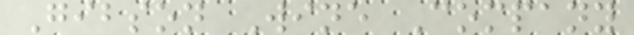Gibson Wine Company
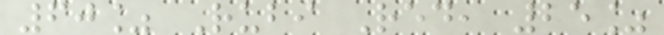60% Rubi Red, 25%
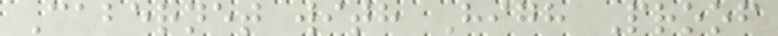Cabernet with High Proof
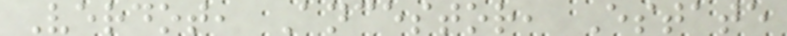Verdot, Ancestor, Estate
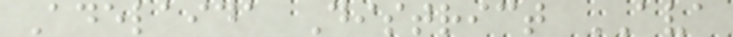Adelaida District AVA
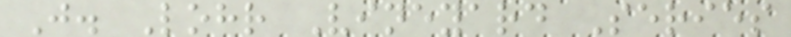J. Lohr Vineyard Series
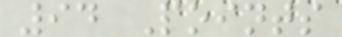94 Points
